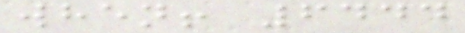when! 6444
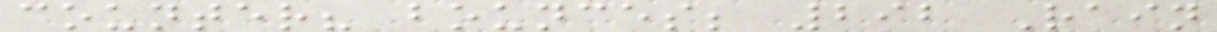counter? bounces; 292 Rain
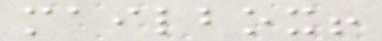mailbox!
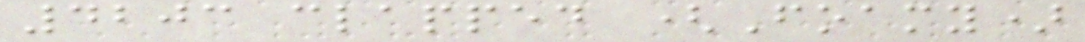4203 clapped (Foamy)
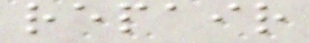repair
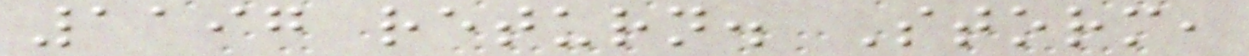1197 return. Storm,
